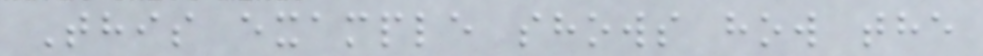This example shows how the
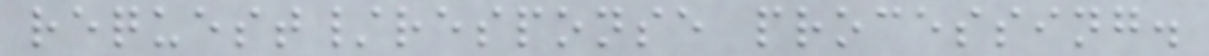request/response processing.
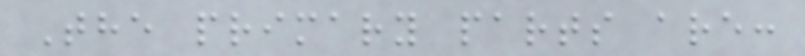The primary parts are:
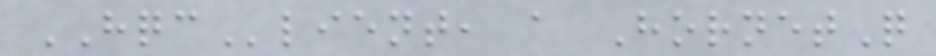HQClient, a HornetQ
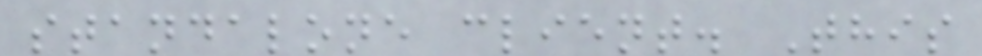standalone client. This
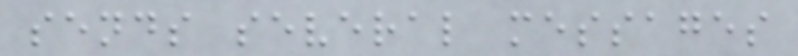sends several messages
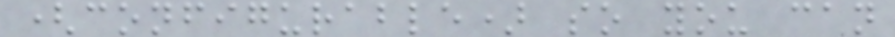(configurable) so you can
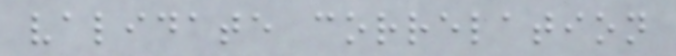validate correlation
